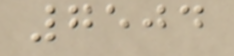7504
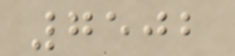7502
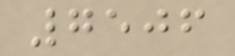7506
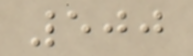500
